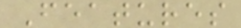Features
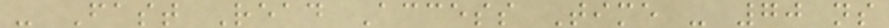- Fast Read Access Time - 70 ns
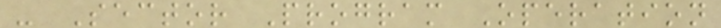- Sector Program Operation
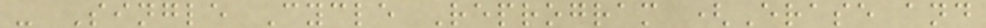- Single Cycle Reprogram (Erase and
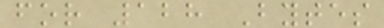for 128 Bytes
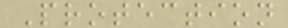Protection
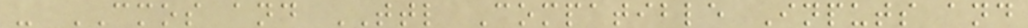- CMOS and TTL Compatible Inputs and
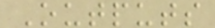Outputs
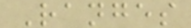Ranges
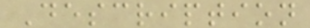Description
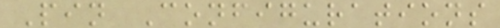Pin Configurations
